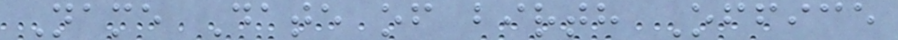Name Date of birth Office
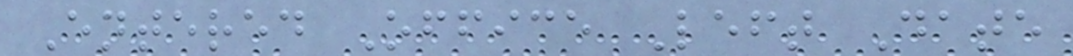Entered Office Left Date
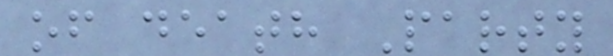of death Party
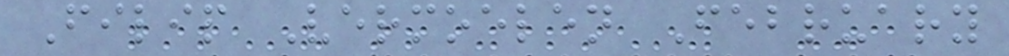Filip Vermoelen February
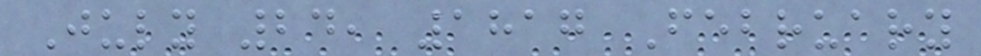July 24, 1817 February
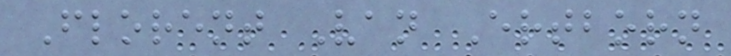Florent Van Ertborn
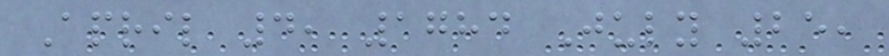April 4, 1784 July 25,
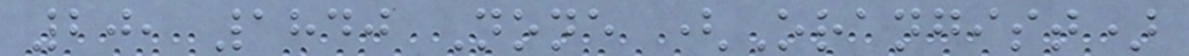20, 1840 None (Orangist)
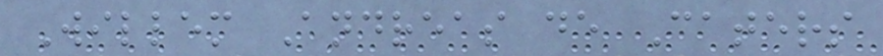Willem Andreas de Caters
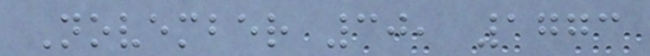November 30, 1773
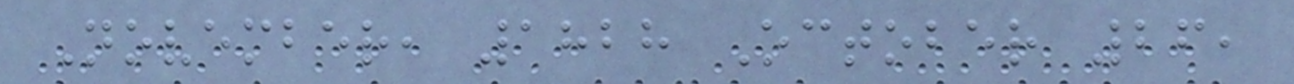November, 1828 October 26,
